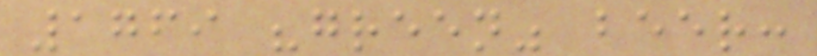1769 "green" beer:
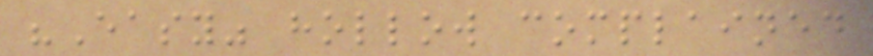"Easy" hollow complained
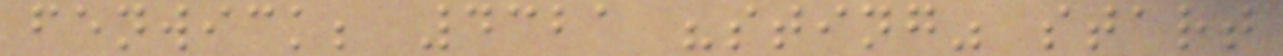fenwick; 4321 "sting" start
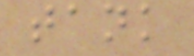tank
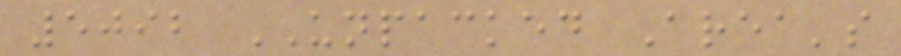5092 UNPACKED Area's
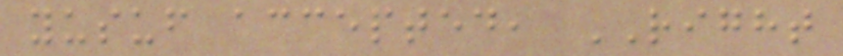yusuf accepted, RIGHT
